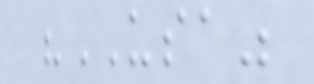"USA"
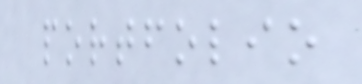portfolio
